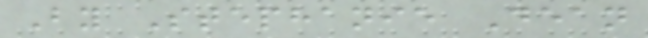By Stephanie Dean
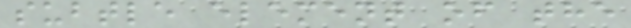subtle element of the
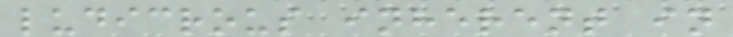ludicrous inherent in
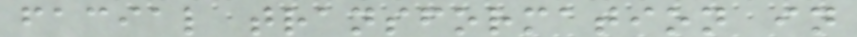facial transformation in
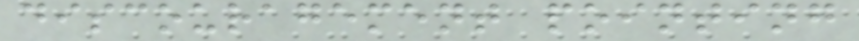discouragement pointing
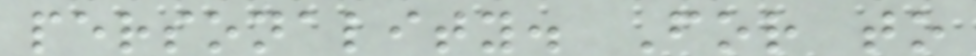personality. For to
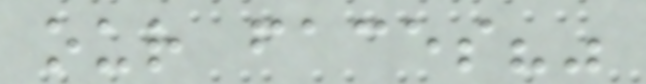our faces?"
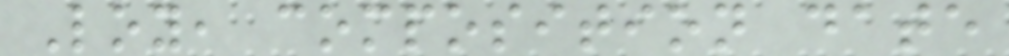Loy, composition date
